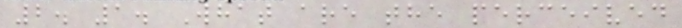2. 1. What are the perceived
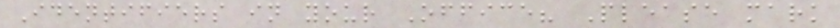Identifiers in your Office? Please mark
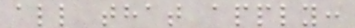all that apply:
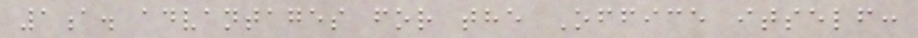1a. advantages for the Office itself:
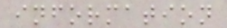information
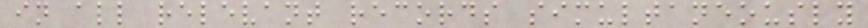in all relevant records simultaneously
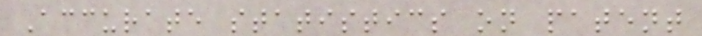Accurate statistics on patent
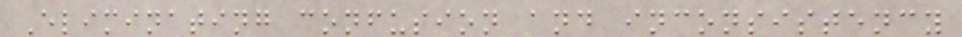Eliminating confusion and inconsistency
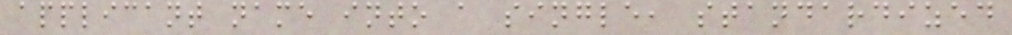applicant name into a single, standardized
